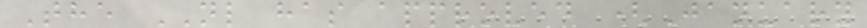The NL has approved (January
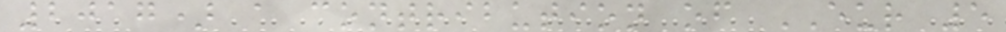2017) a contribution of EUR 5
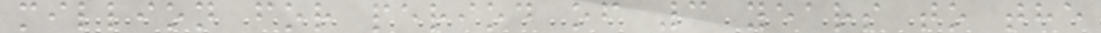million for period of 3 years to the
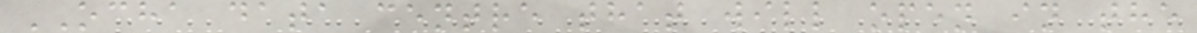OCHA data centre that will open in the
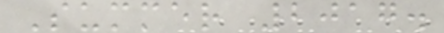Summer 2017.
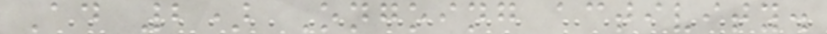Ad 2) Ongoing activity.
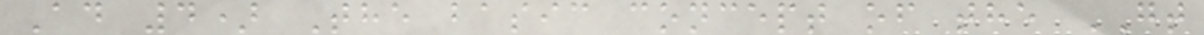Ad 4) The basic concept of the GT
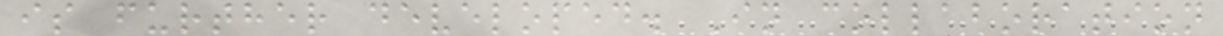is further developed. In collaboration
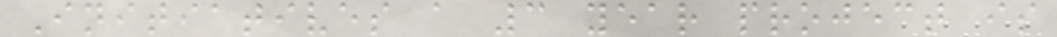Initiatives a 3 year project is
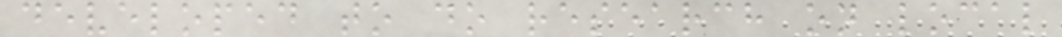developed to do research on local
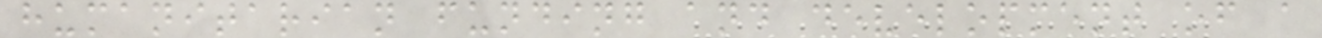humanitarian funding and development of a
